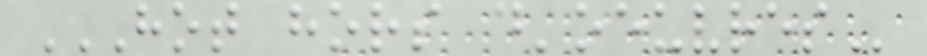HOT HORS D'OEUVRES
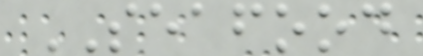SEAFOOD
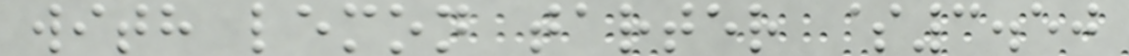with lemon tarter $3.50
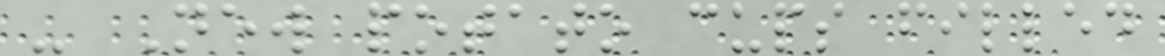- New potato cups filled
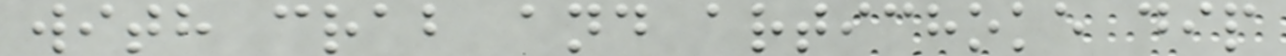with crab and artichoke dip
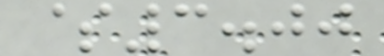$3.00
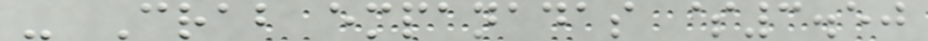- Crab empanadas $3.50
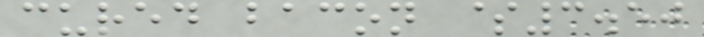cured bacon $3.50
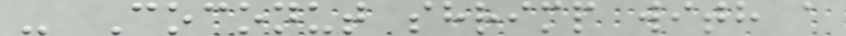- Coconut shrimp with a
